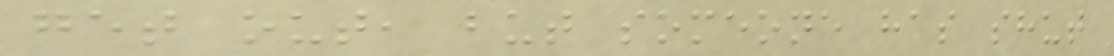get out, but someone has shut
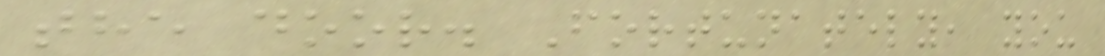the door. Fortunately, you
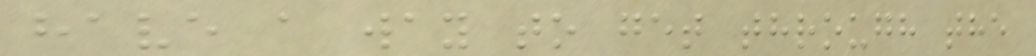have a way to get through the
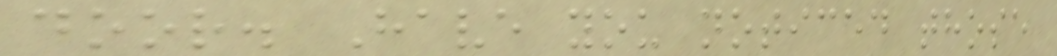door. Have you noticed those
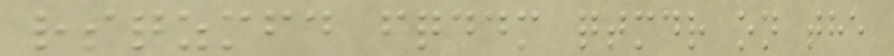rsqzmfd fqddm qtmdr on the
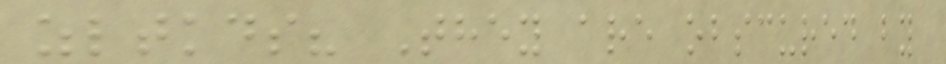zltkds? They are obscured by
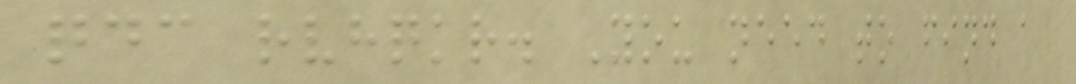qdc rvhqkr. You need to find a
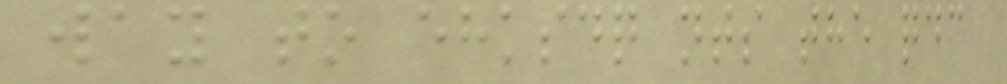way to ehksdq nts the qdc
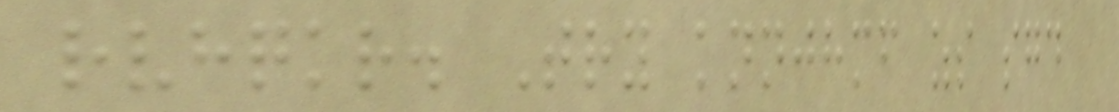rvhqkr. Try knnjhmf zs sgd
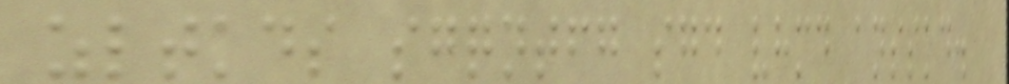zltkds sgqntfg sgd vhmd ansskd.
